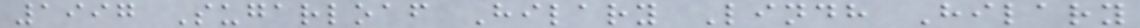1997 Sugarloaf Hilary Lindh Hilary
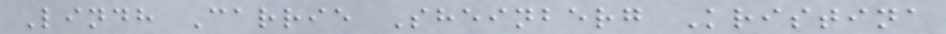Lindh Carrie Sheinberg Kristina
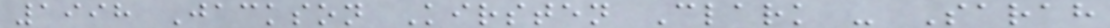1998 Jackson Kirsten Clark - Sarah
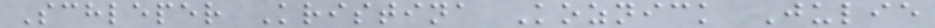Schleper Kristina Koznick Julie
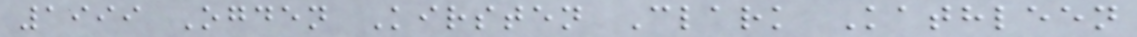1999 Ogden Kirsten Clark Kathleen
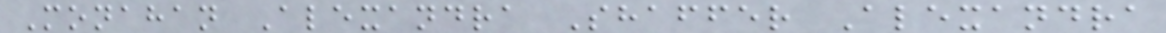Monahan Alexandra Shaffer Alexandra
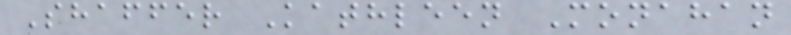Shaffer Kathleen Monahan
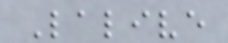Lalive
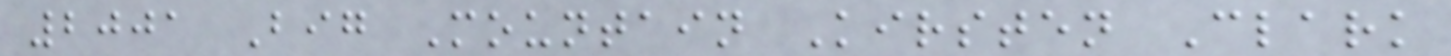2001 Big Mountain Kirsten Clark
